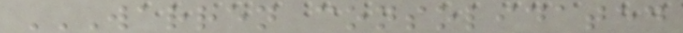WARREN CONSOLIDATED
